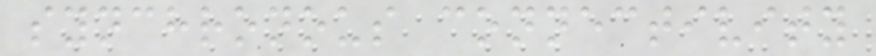synchronous connectivity
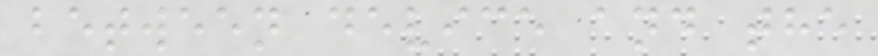between device and the
